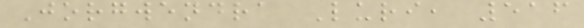Jorgwendra Luri, 516
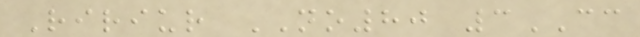Ririur NO80 3CC
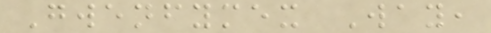Gwenfymex Way,
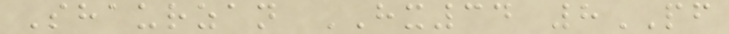Shaurzan HX34 8PF
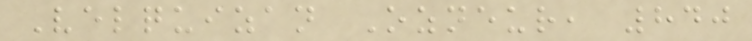Velquizan Ozneur, 840
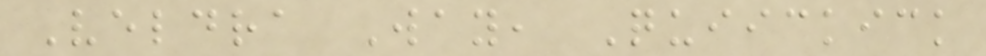Veldra Way, Quiickick
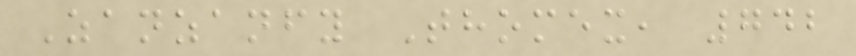Zanzanfy Thomex, 742
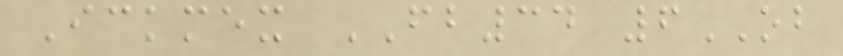Ickmex FB34 6OB
